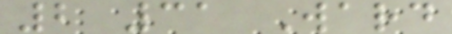2 31 Ward
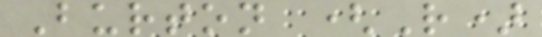Burton (R)
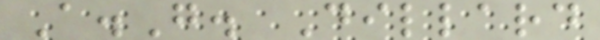A.G. Dillard
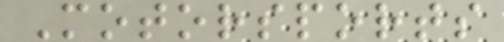Motorsports
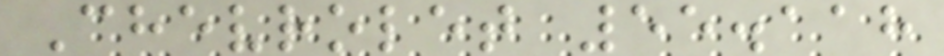Chevrolet 55.118
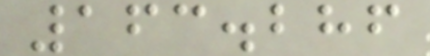163.286
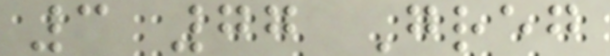3 77 Greg
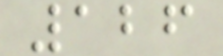126
